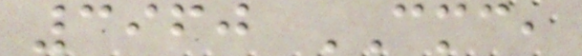3960 CMC,
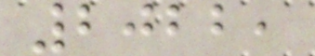2022,
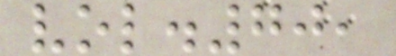vol.70,
